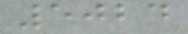5024
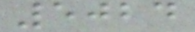5024
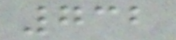732
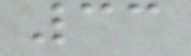33
